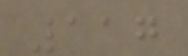117
